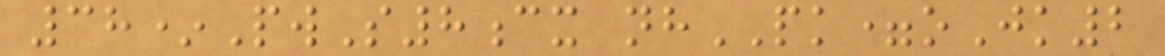38*PwS8cx nhPK=oJk2
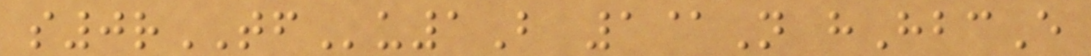s0rTFu1B 1@N hHbcE
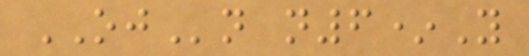OJn n6*Y
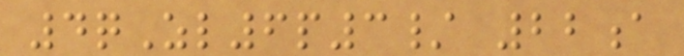4qZl6p3/ 22a
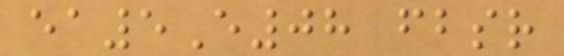ea5E08 fbsr
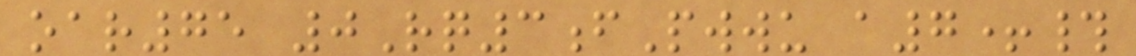oar75 0Rq3fPwwu a7+#
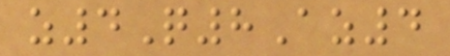z4Q8Az4
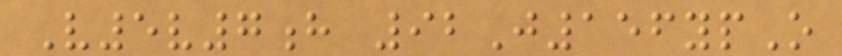V5v7h 92J156ypO
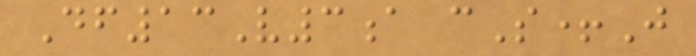Df13V3a cS+J
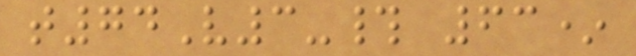t74V3-# 63*
